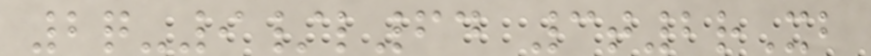2q-9/l64 3t2rXb
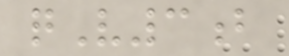qV3b
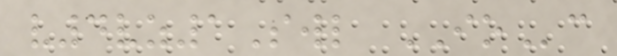v4vz1Swl IOc
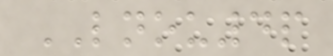LNOU4p
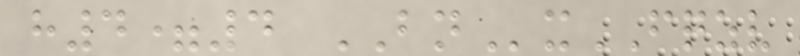h4=4 BNxFQZV
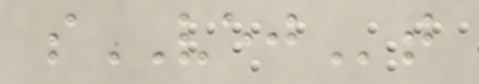sVEJt
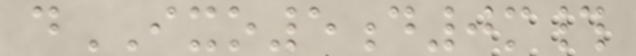dIXO5d0m#
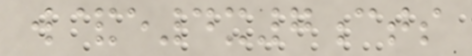w&e4x7cts
